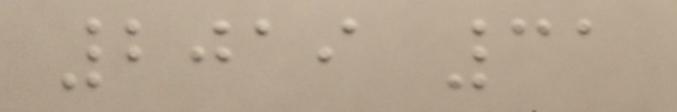2019 31
